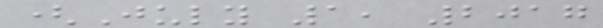(July 1, 2017
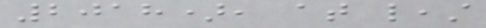2018), at least
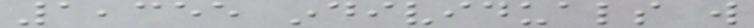1,355 individuals will
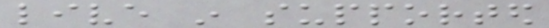live in supported
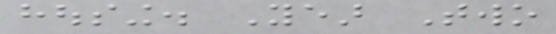housing. Year Two
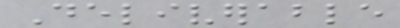Deliverable
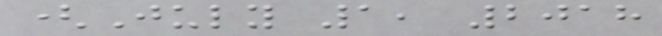(July 1, 2018
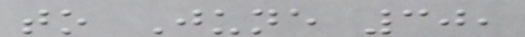to June 30,
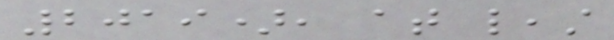2019), at least
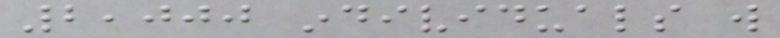2,000 individuals will
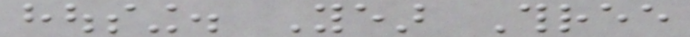housing. Year Three
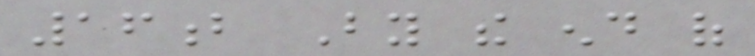16b By the end of
